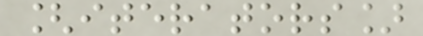[iterators]
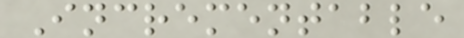Incrementable
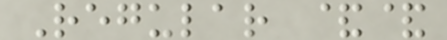Regular &&
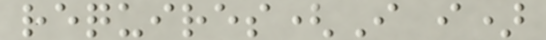requires(I i)
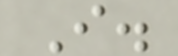I.
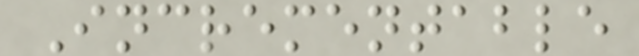Incrementable
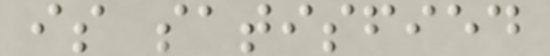is satisfied
